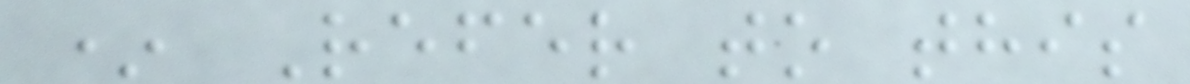* Refer to this
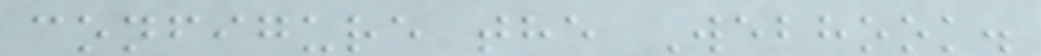configure the Webhook.
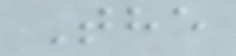The
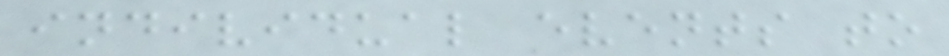individual events to
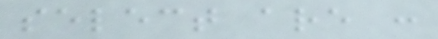select are :
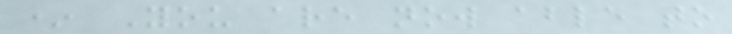* You are now able to
